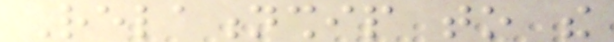Relationship to the
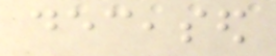deceased
